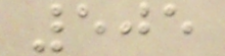505
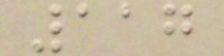117
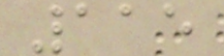115
